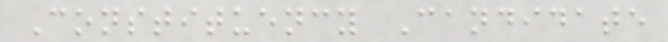Constituency Candidate
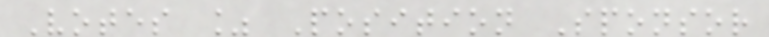Votes % Position Sponsor
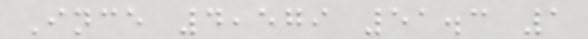Ince 4,579 51.3 1
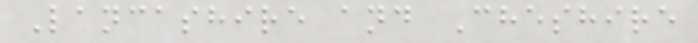Lancashire and Cheshire
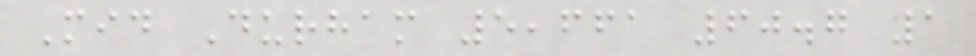Mid Durham 5,661 60.7 1
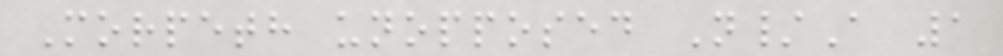Morpeth unopposed N/A 1
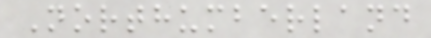Northumberland
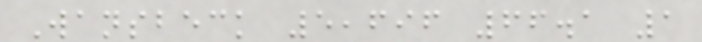Wansbeck 5,696 66.1 1
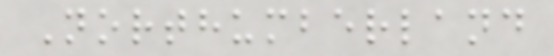Northumberland
